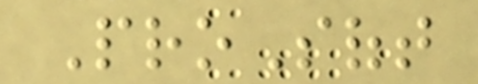ProSoft
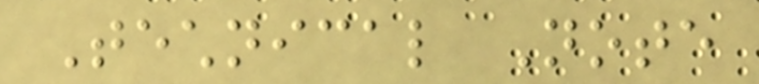Technical Note
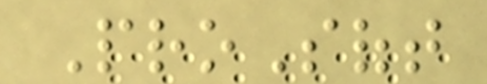ProSoft
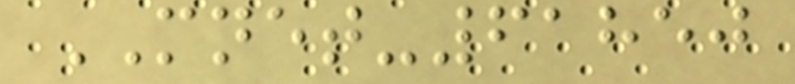MNET-61850
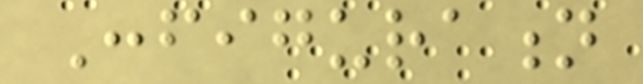Configuration
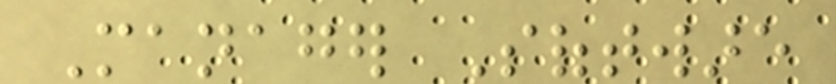Manager Software
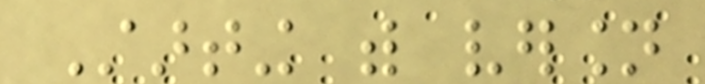Starting with version
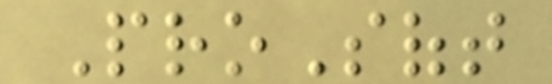ProSoft
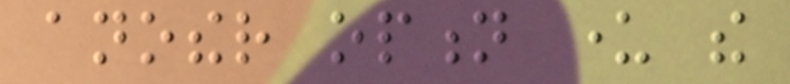another option under the
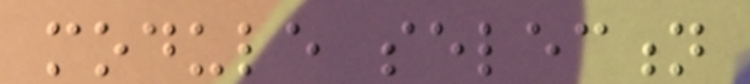module selection
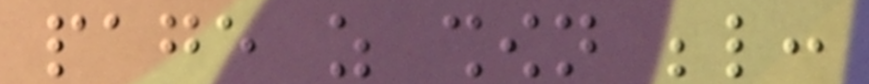page as shown below:
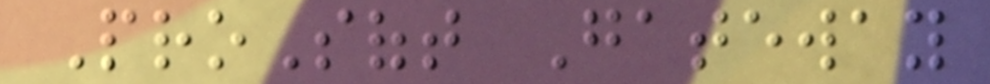ProSoft Gateway
